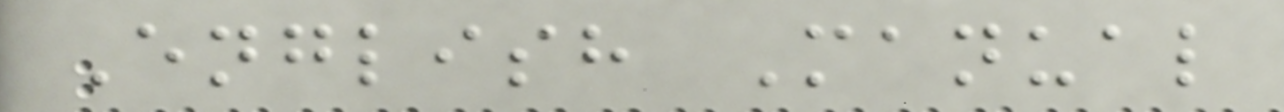English Manual
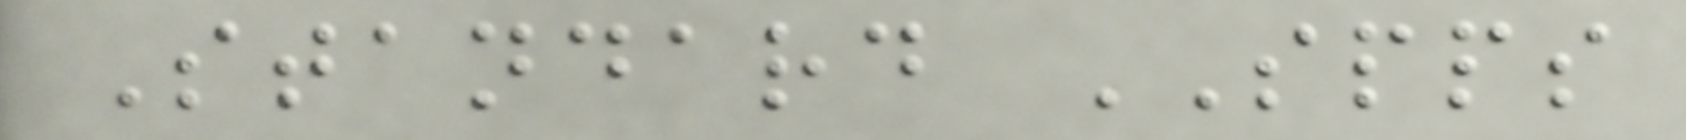Standard SPPS
